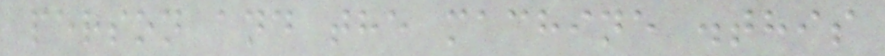person and the machine .this
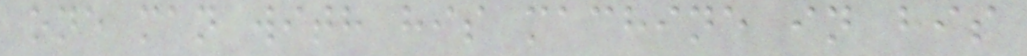one man with his machine in his
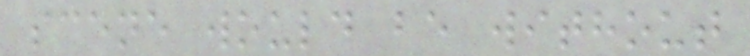scene would be without
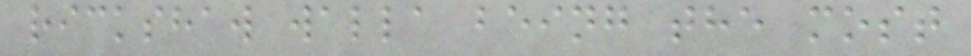rickshaw walla being the most
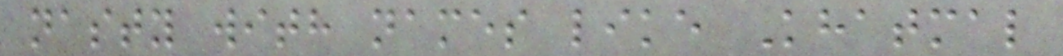nasty with names like Khatmal
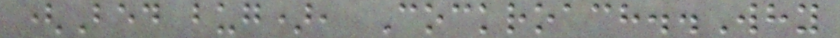(Bed bug), Cockroach..Why
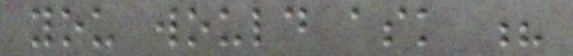you would ask ?
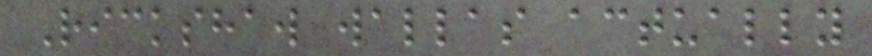Rickshaw wallas actually
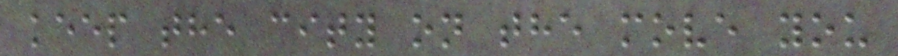keep the city on the move you
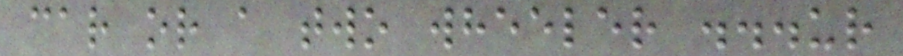car or a two wheeler ...ur
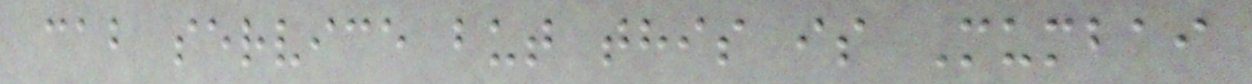cab service but this is Mumbai
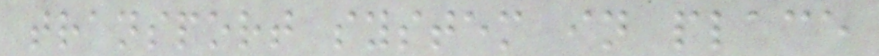transport system in place
